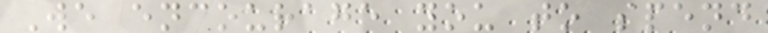We encourage you to spend
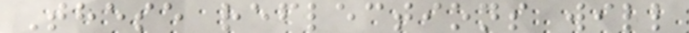These reflections will
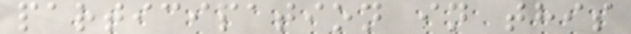participation in this
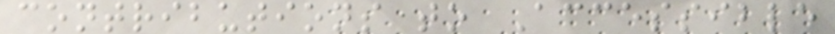contributions to Accessible
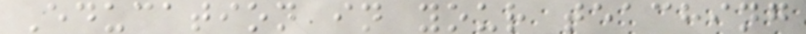Education in your teaching
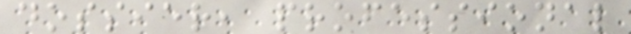dossier, professional
